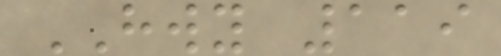HWY 119
